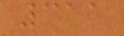311
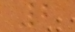2
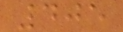405
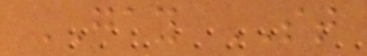GAY ST
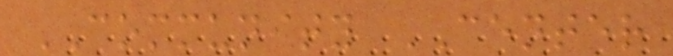COMMUNITY CENTER
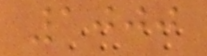1000
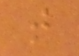t
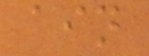ain
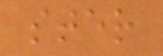ster
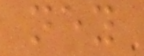ney
